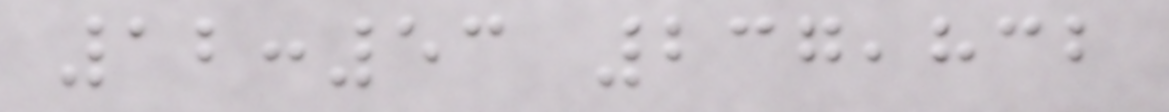12:53 237,832
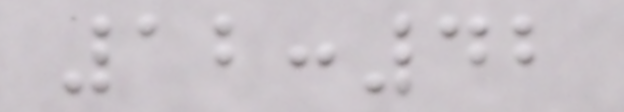12:42
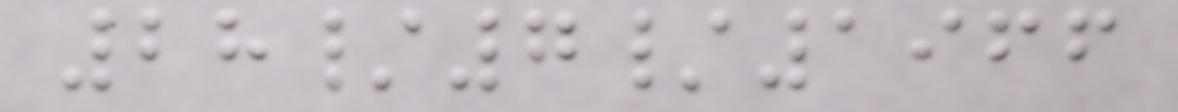28/7/1966
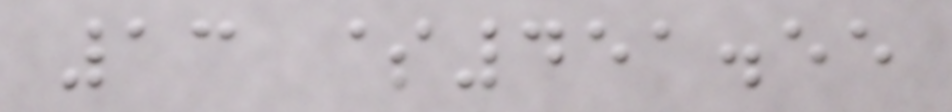13 $451.55
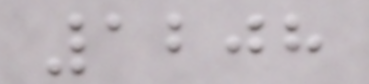1208
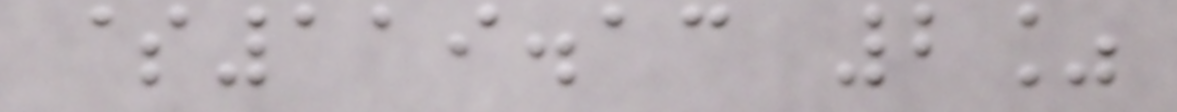$119.13 2%
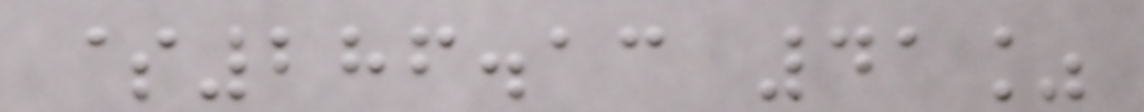$286.13 41%
